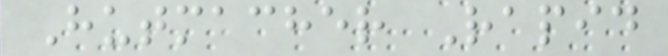Hutmacher Rapid
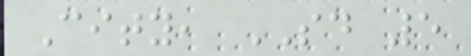City, SD 5
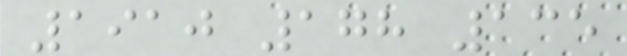1910 178 135
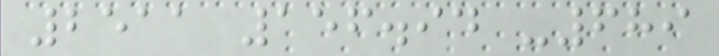2511 156.94 -689
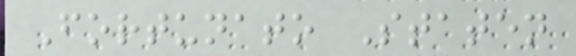Fortunato Staten
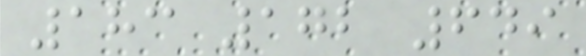183 172 649
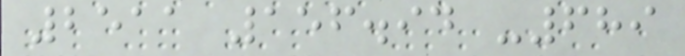2511 156.94 -689
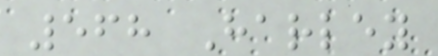568 Harley
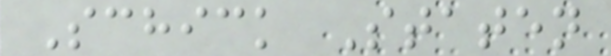Schick Staten
